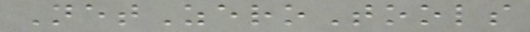NetZeroTools
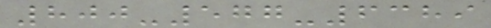800-577-6389
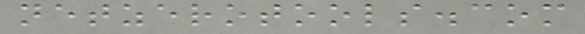netzerotools.com
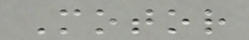Motor
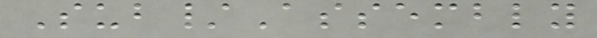Sub/Assembly
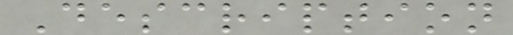Description
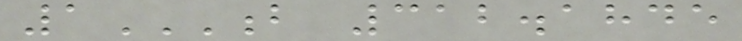1B 312.1845
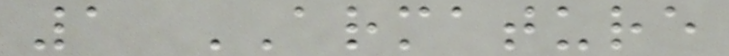1 ARMATURE
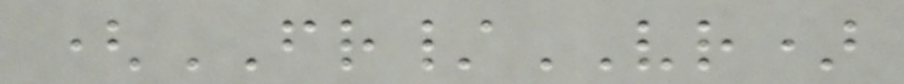(FR/VR)
